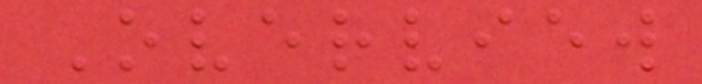Overview
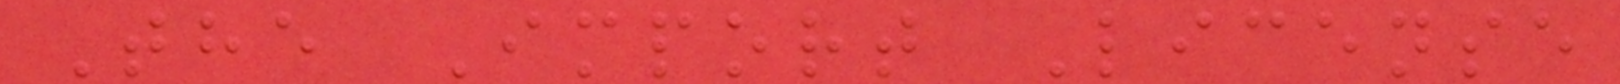The Import License
